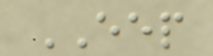EEP
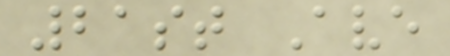21st Ave
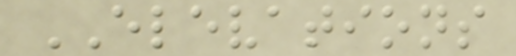ELEVATIONS
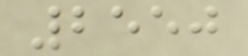2550
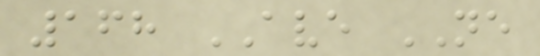168 AVE NE
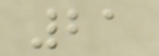21
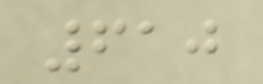610
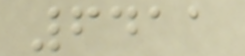6411
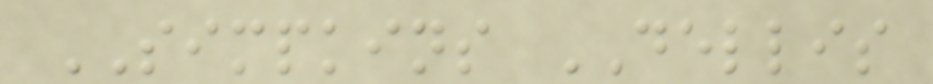SIMPKINS DELLIS
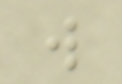w
